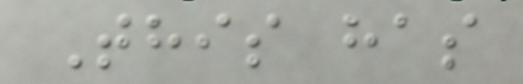This has
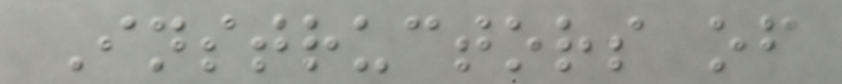Instructors of
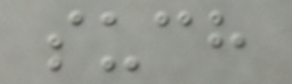such
